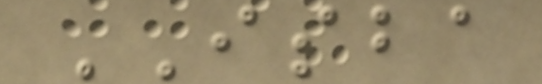ISBA
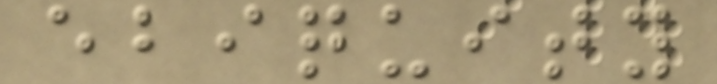ebiquity
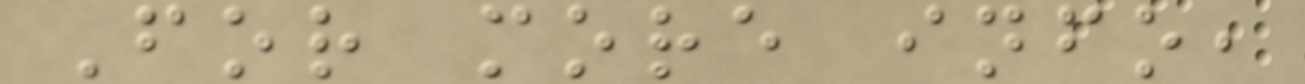For more info,
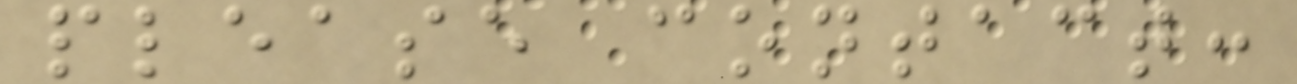please contact:
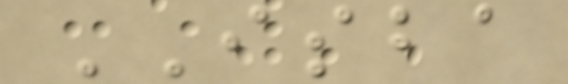ISBA
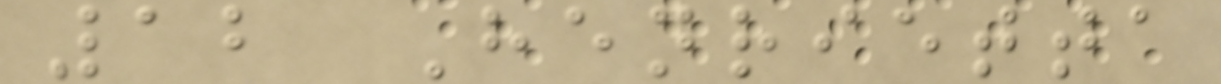12 Henrietta
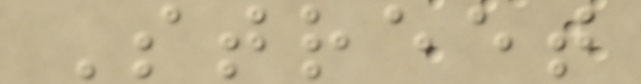Street
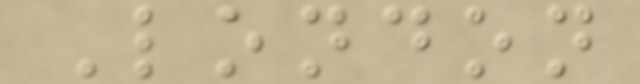London
